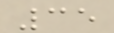35
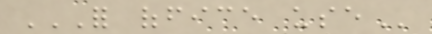FOR OFFICE USE
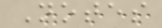Notes
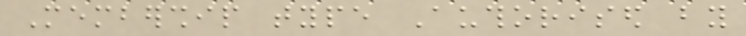Membership type Authorised by
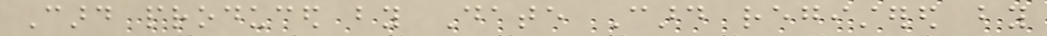Card produced by Date Card registered by
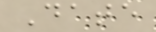Date
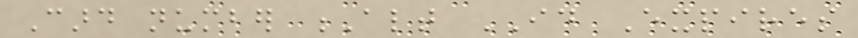Card number Alt ID Expires
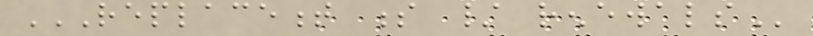REPLACEMENT S / RENEWALS
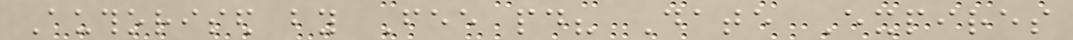Authorised by Fee paid? Date Expires
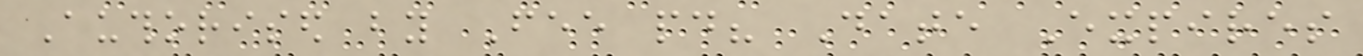Authorised by Fee paid? Date Expires
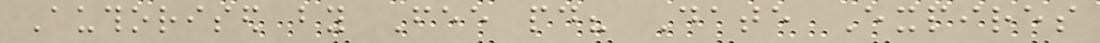Authorised by Fee paid? Date Expires
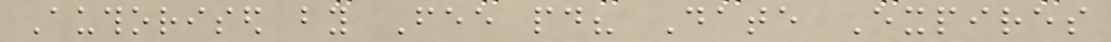Authorised by Fee paid? Date Expires
